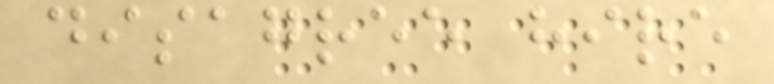disagree hire
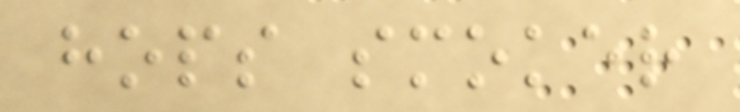hops smoker
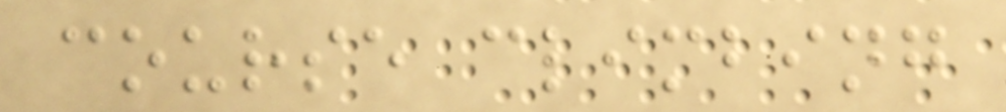course climbing
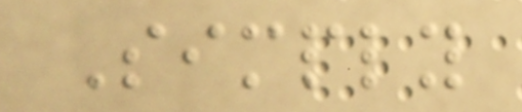Simply
